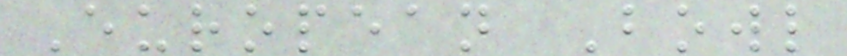European Bowl
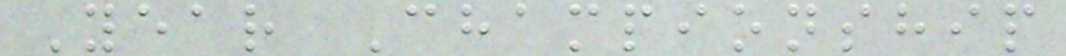Year Championship
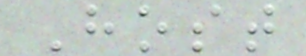Host
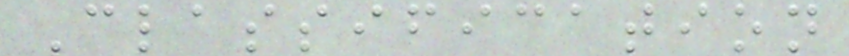Classification
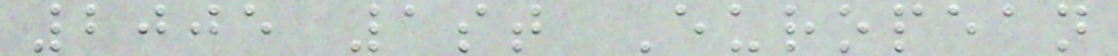2005 1st European
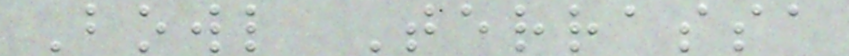Bowl Terrassa
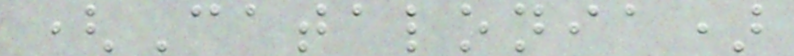(Catalonia)
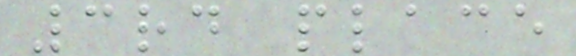3rd place
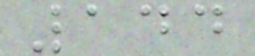144
